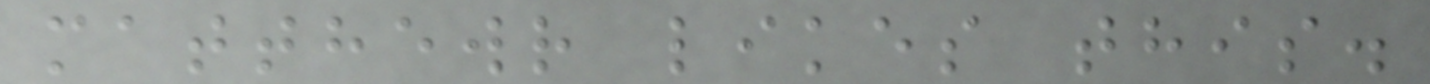matthewr likes this.
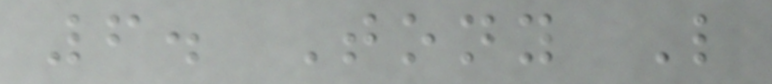6. Tony L
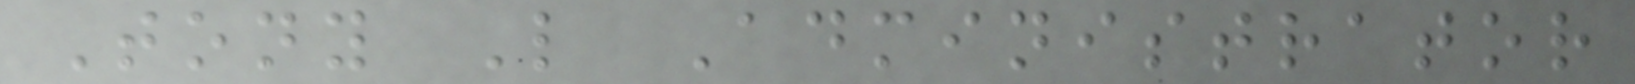Tony L Administrator
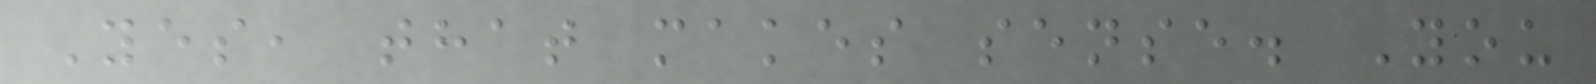Yes, that makes sense. You
